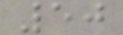50
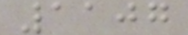1107
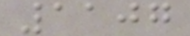1107
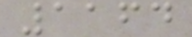1164
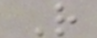R
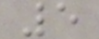5
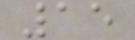15
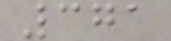371
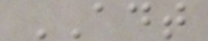ADT
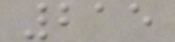215
